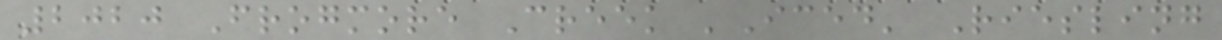2020 Frogmore Creek 'Iced' Riesling
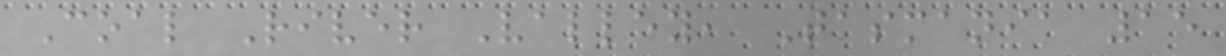Coal River Valley, Tasmania 15
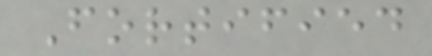Fortified
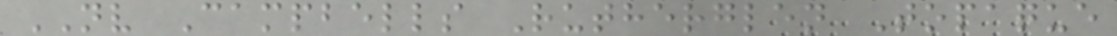NV Campbells Rutherglen Topaque
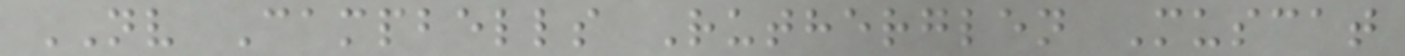NV Campbells Rutherglen Muscat
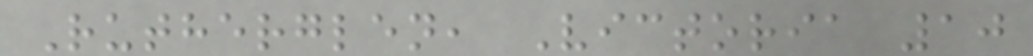Rutherglen, Victoria 10
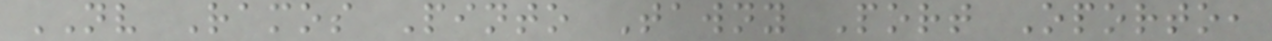NV Ramos Pinto Tawny Port Oporto,
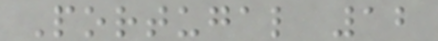Portugal 12
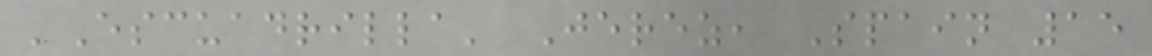'Escuadrilla' Jerez, Spain 15
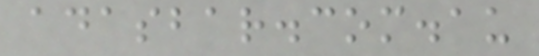adasbar.com.au
